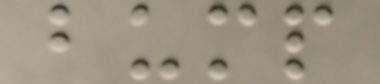bump
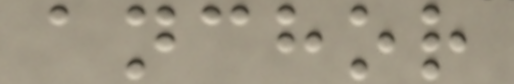anchor
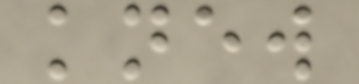knew
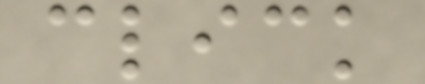click
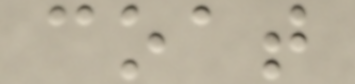coat
